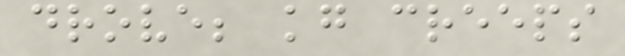drove; kg creeps
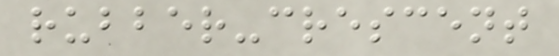rubber-crescent
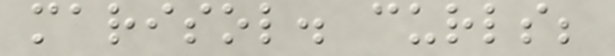marisol. curls;
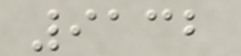9132
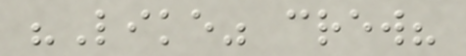"Like" crew?
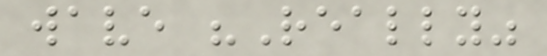wave "Really"
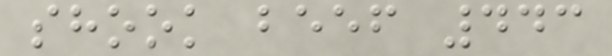shook beef 443
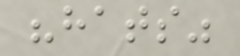"hats"
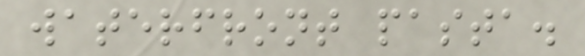waterfront pasta.
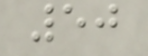50
